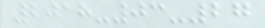2018-03-27
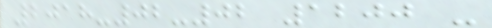2018-02-02 1200 -
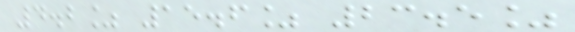4.2% 15.6% 23.5%
